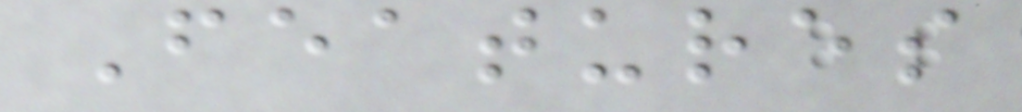Features
